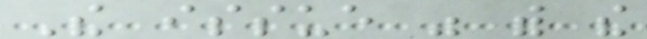The issue was with the
